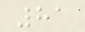81
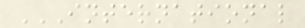INTERNATIONAL
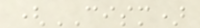(CISM)
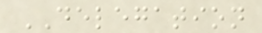DELEGATION
